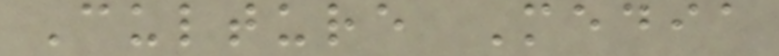Culture Media
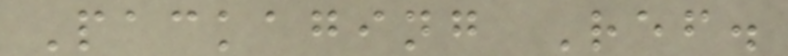Packaging Ref.
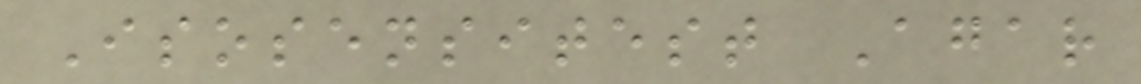Isosensitest Agar
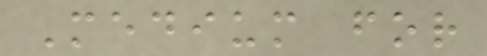Medium for
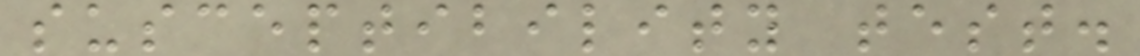susceptibility test.
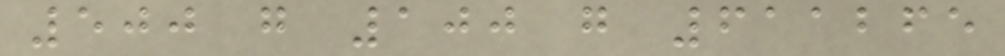500 g 100 g 611265
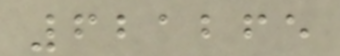621265
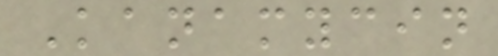Kanamycin
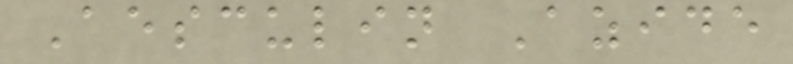Aesculin Azide
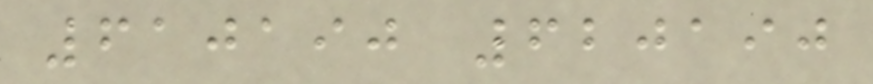610190 620190
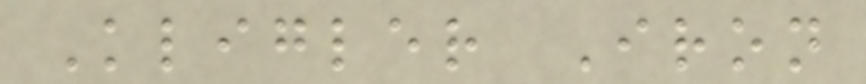Kligler Iron
